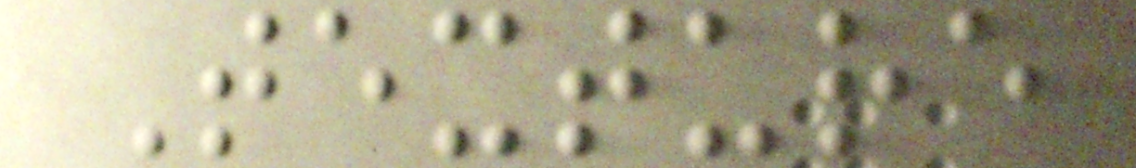Texture
